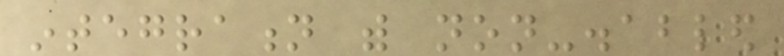integration with non-disabled
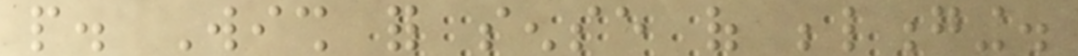people. Wish for sense of belonging.
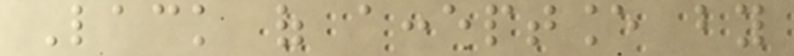Lack of acceptance by
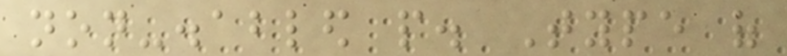non-disabled people. Type of
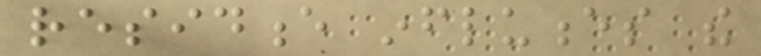residence influences the
